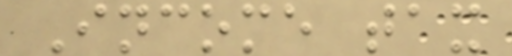Income tax
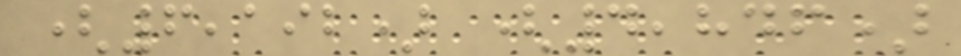(6,192) (4,846)
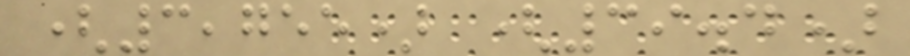(3,755) (39.4)
